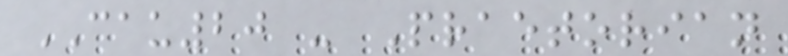CAU20 - Praetorian
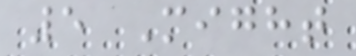5 Might
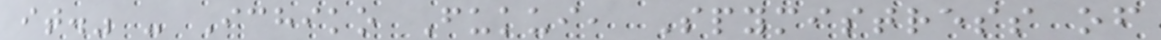it." - Ichiko Fukui, Spymistress of
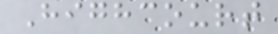Highcourt
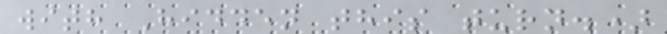with Hidden this turn.)
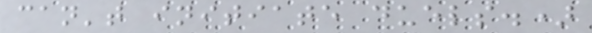can't initiate duels.)
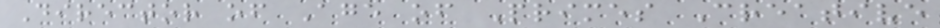Director of Age of Primes Creative
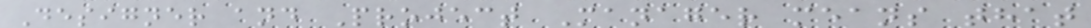Designer and Project Manager means that
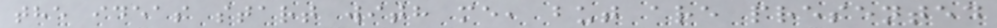the ideas start with me, but are presented
